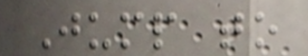Jump to
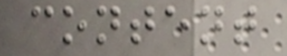content
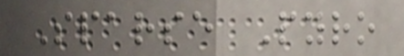Sparse Pyro
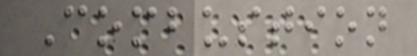Combustion
